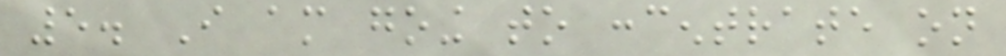5. I am going to concentrate on
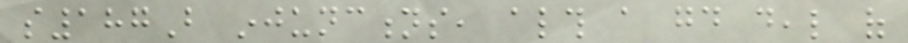s187B injunctions, although a good deal of
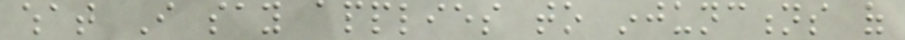what I say applies to injunctions of
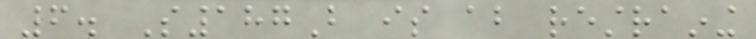6. S187B is about restraining
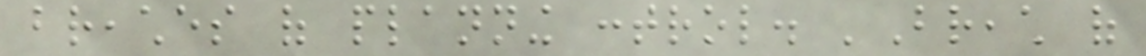breaches of planning control. 'Breach of
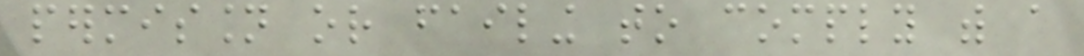permission or failing to comply with a
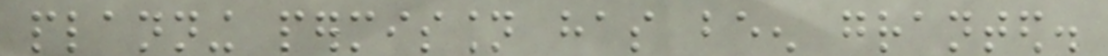planning permission has been granted.
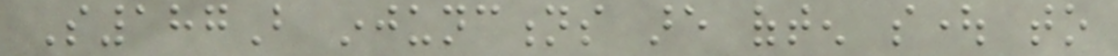S187B injunctions are often sought to
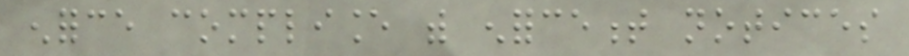enforce compliance with enforcement notices
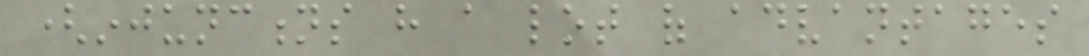(injunctions have a lot of advantages
